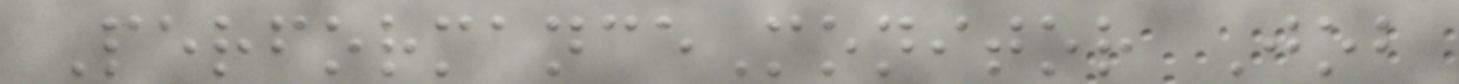PerformanceMonitor Job
